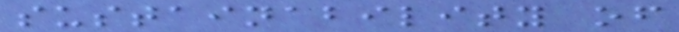sustainability of
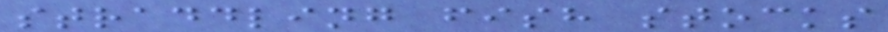straddling fish stocks
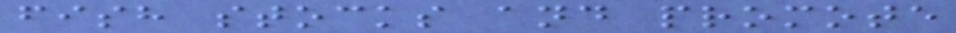fish stocks and promote
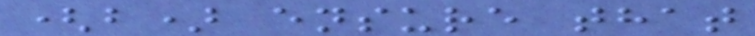(b) ensure that
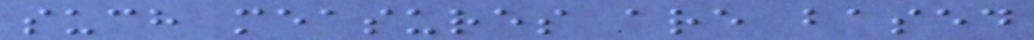such measures are based
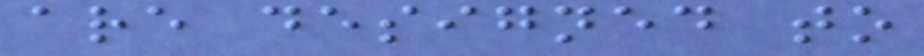are designed to
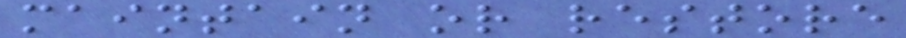maintain or restore
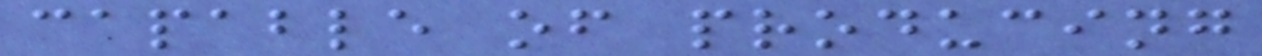capable of producing
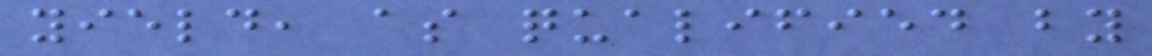yield, as qualified by
